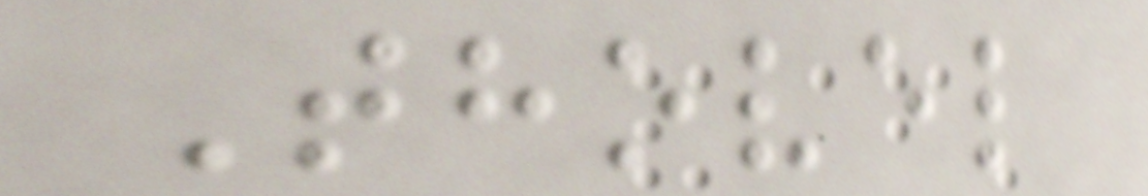Thovel
